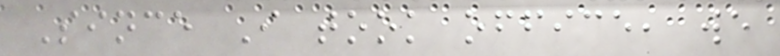Since I took office, we
